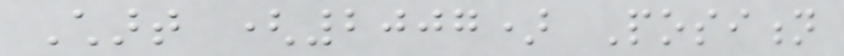Chart (2007) Position
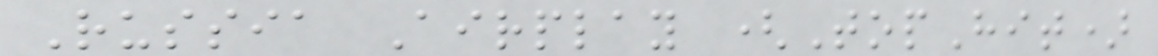Russia Airplay (TopHit)
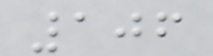106
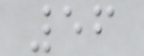56
